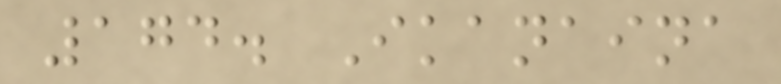174. Ikanaina
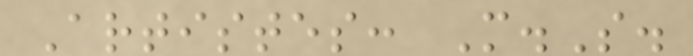Artistes: M.S.
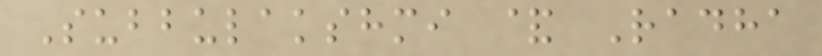Subbulakshmi & Radha
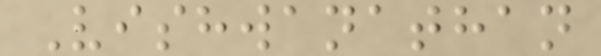Vishwanathan
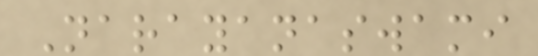Narayanaswami
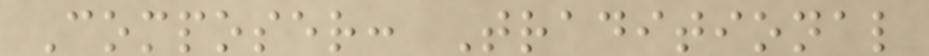Composer: Traditional
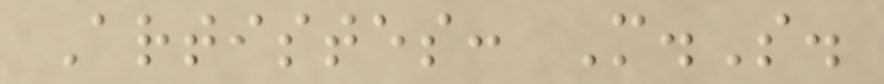Artistes: M.S.
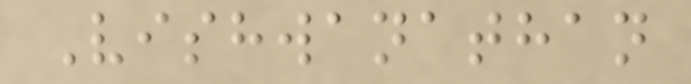Vishwanathan
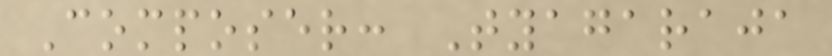Composer: Tyagaraja
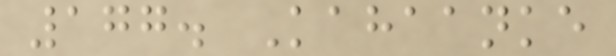177. Kahaanke
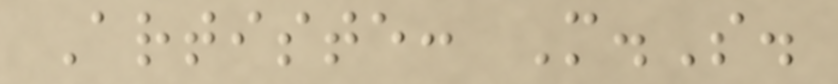Artiste: M.S.
